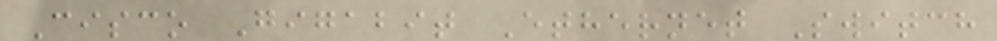Cisco Gigabit Ethernet Switch
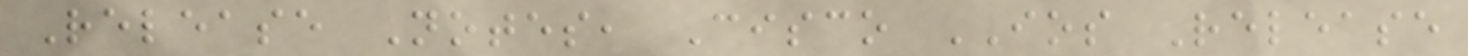Release Notes, Cisco IOS Release
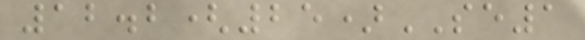12.2(25)SE1
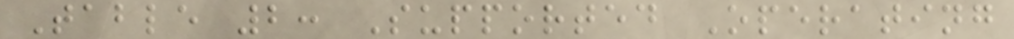Table 2: Supported Operating
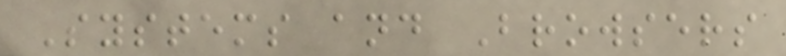Systems and Browsers
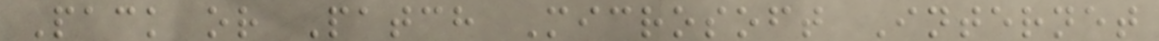Pack or Patch Microsoft Internet
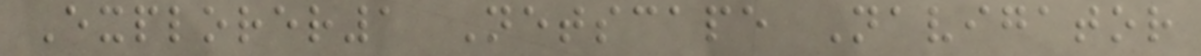Explorer1 Netscape Navigator
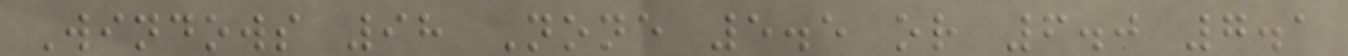Windows 98 None 5.5 or 6.0 7.1
